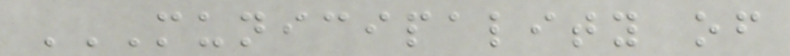MUNICIPALITY OF
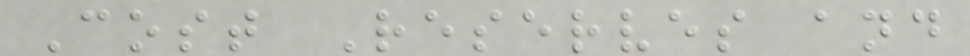Cost Reserves and
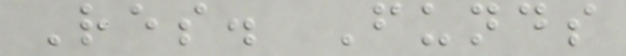Res. Funds
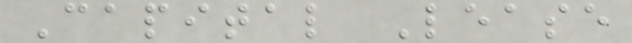Capital Lease
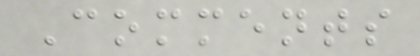Comments
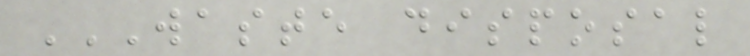WASTE DISPOSAL
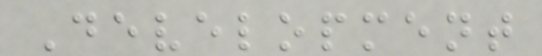Development
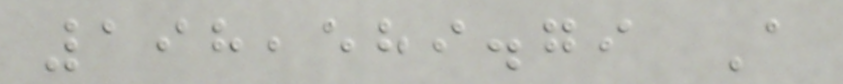198,589.79 A
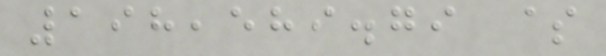198,589.79 $
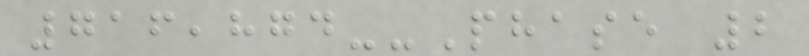716,874--Phase 2
